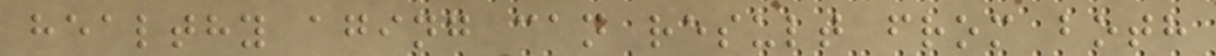healthy aging can result from both
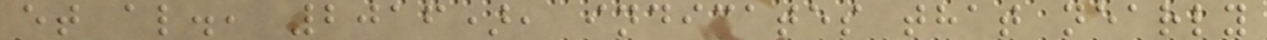et al., 2016), indicates that nearly
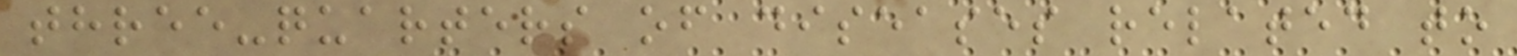three-quarters of diseases related to
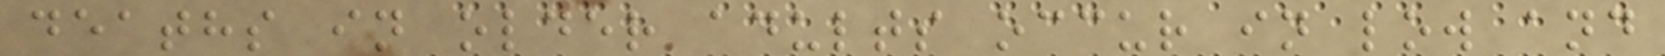deaths in older adults occur in low and
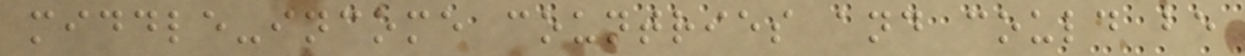middle-income countries and could be
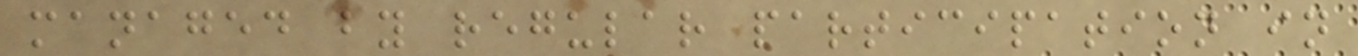managed by regular participation in
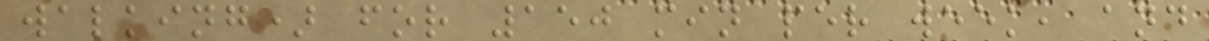walking) for 150 min per week, and
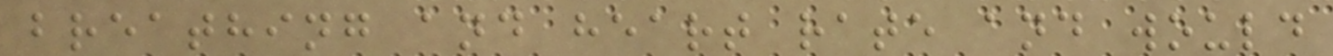breathing and heart rate and would
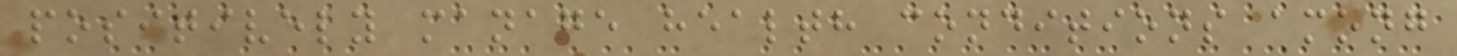positively manage health conditions among
